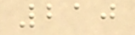210
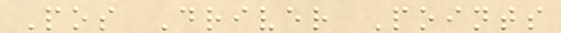Pos Driver Points
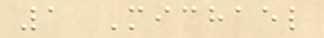1 Michael
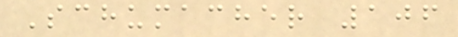Schumacher 106
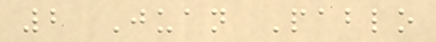2 Juan Pablo
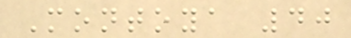Montoya 40
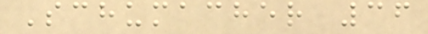Schumacher 36
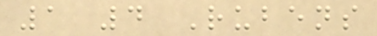1 4 Rubens
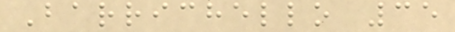Barrichello 35
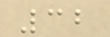32
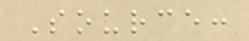Source:
